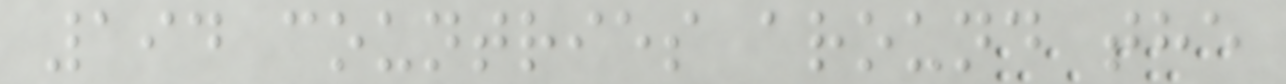194 countries around the
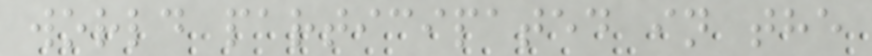world participated in the
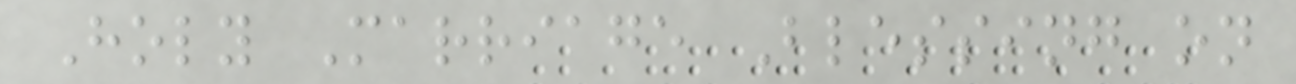Holy Marriage Blessing on
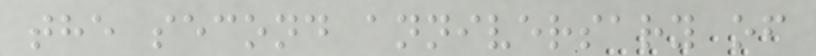the second anniversary of
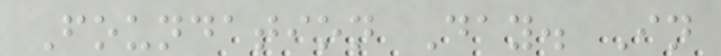Foundation Day. In
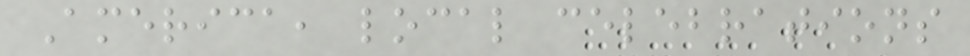America, local celebrations
